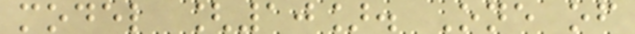model [10]. One of
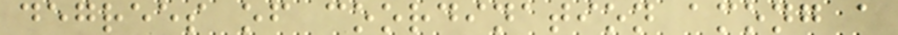degrees of coordination among a
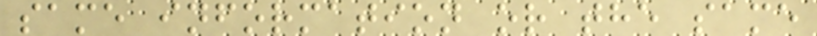same information or the same
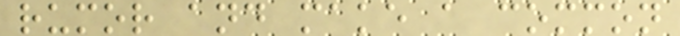rumor and make a common
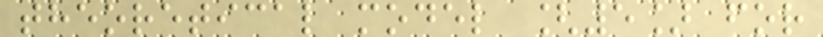theoretical model [5] for
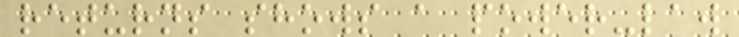returns shows a power-law
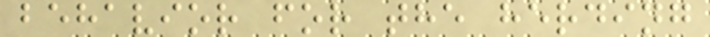behavior for the herding
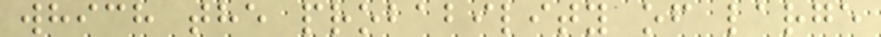which the probability of large
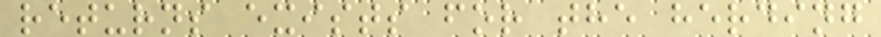returns exists for the herding
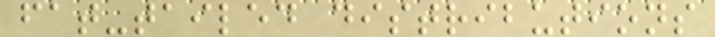fat-tailed distributions
